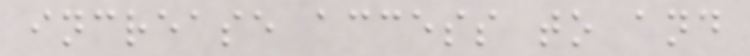increase access to and
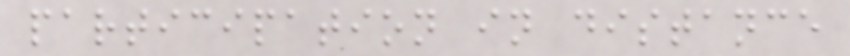participation in distance
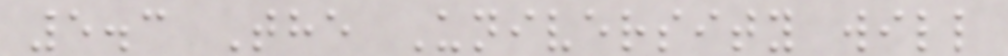5.3 The University will
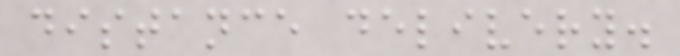distance delivery.
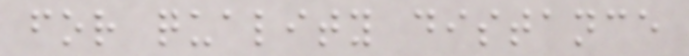for quality distance
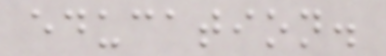education.
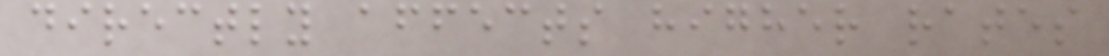directly affects higher rates
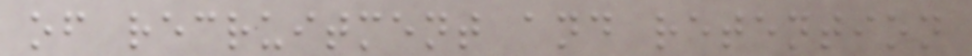of recruitment and retention
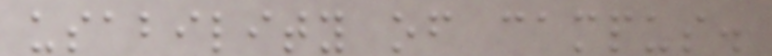usability of campus.
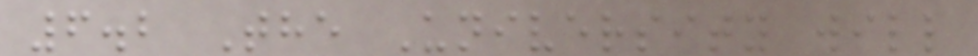6.2 The University will
